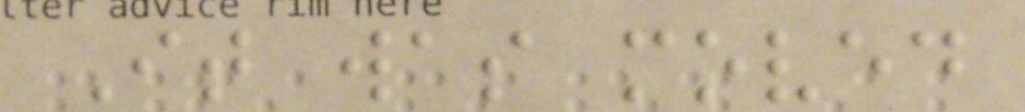It was moved
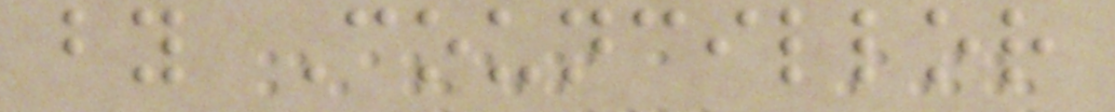by Councillor
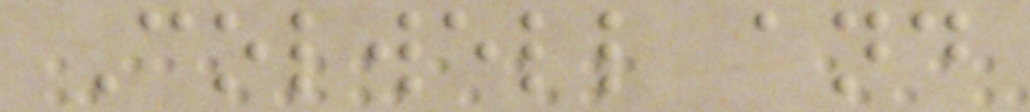Colwell and
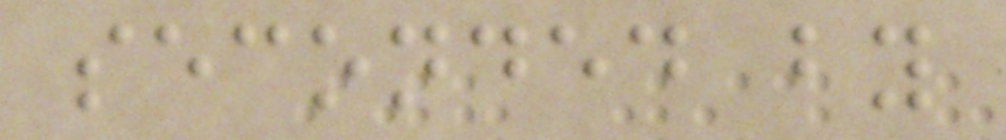seconded by
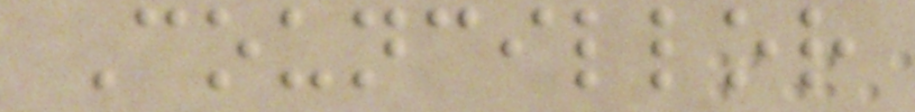Councillor
